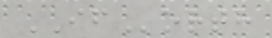IForth
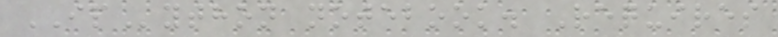IPython notebook. Requires
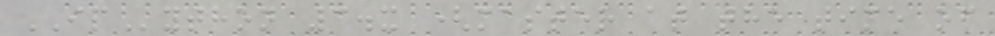IPython 3.x (master at the time of
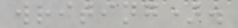writing).
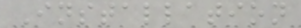Installation
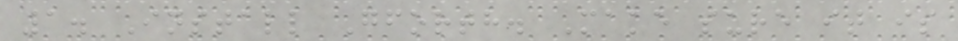1. Install Gforth. Make sure it is
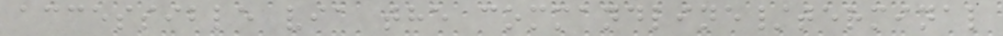accessible via the commandline/terminal
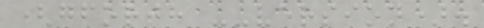(gforth --version).
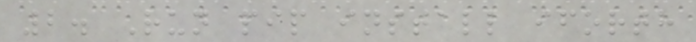2. Run pip install iforth
